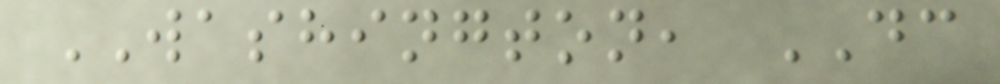WASHINGTON, DC
